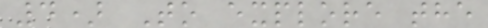4) To explore the
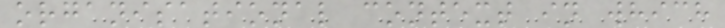organisational context in which
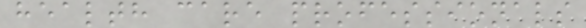health care professionals
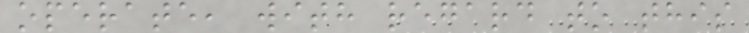operate, with regard to this
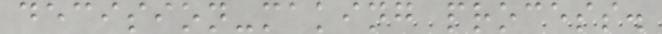decision-making process.
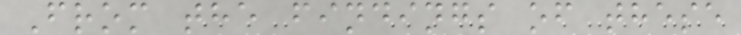From the findings of these
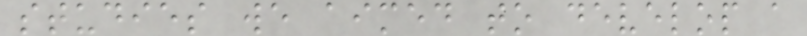studies we aimed to develop a
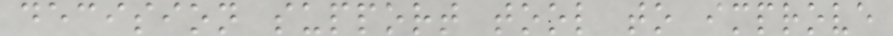decision support tool to improve
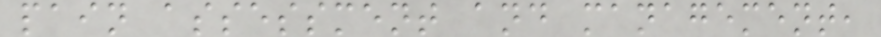pain assessment and management,
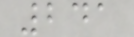241
